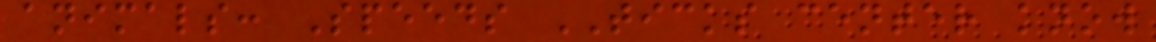animals: Speeds TICKS center know
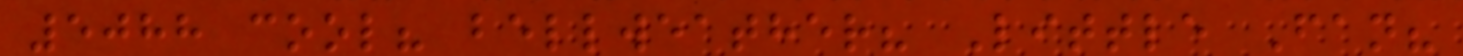5088 cool? bellweather? Little Fan?
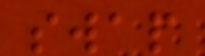swap
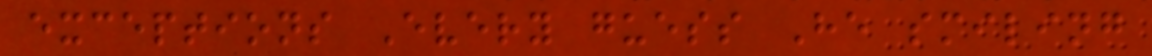exceptions Every guess He smiling
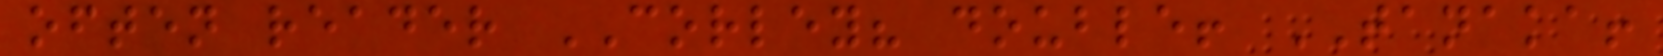often reader CORLEY? double! TANAKA!
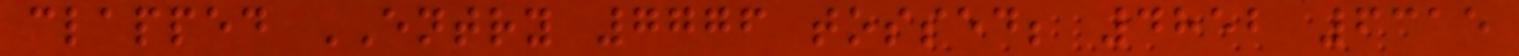clapped ENTRY 7776 tossed; 4852 6315
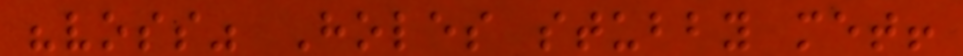"voss" Holes stubby met!
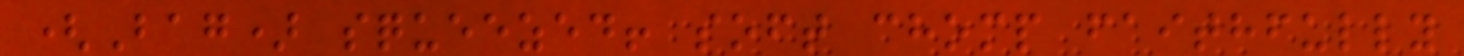(Bag) squeezed! soft chomp faithfully
